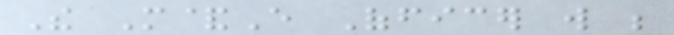The M&E Officer will be
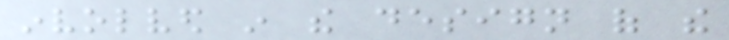involved in the design of the
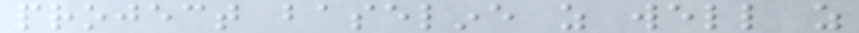project baseline as well as
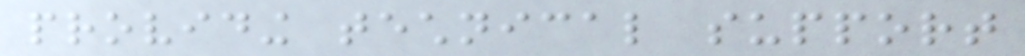providing technical support
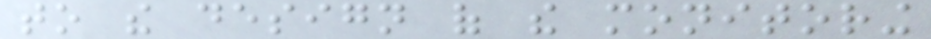to the design of the monitoring
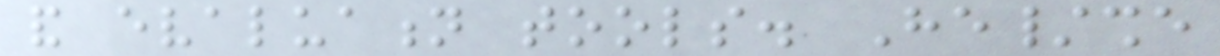and evaluation tools. He/she
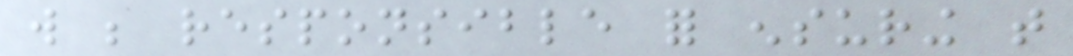will be responsible for ensuring that
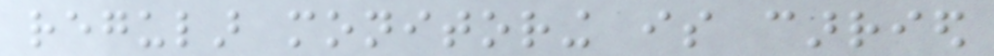regular monitoring is carried
